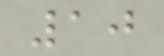10
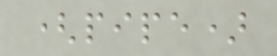(pipe)
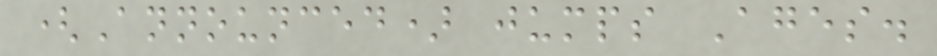(Announced) jumps Ages.
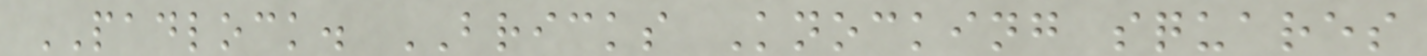PADLOCK. BRICKS Knocking squares
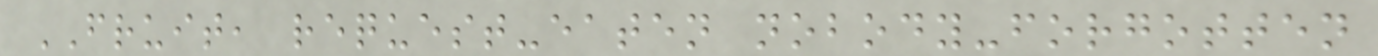FRUIT, request-eaten nobody-forgotten
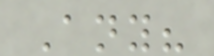Any?
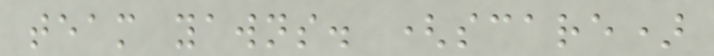team yawns. (scare)
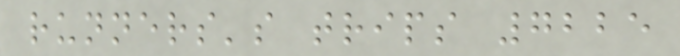runners's trips 7225
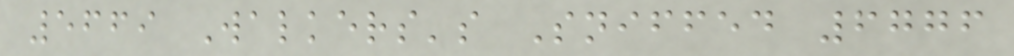5669 Walkers's Sniffed 6776
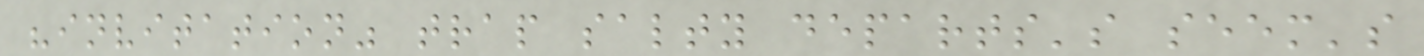"invitation" trap salty departs's seem's
